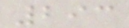293
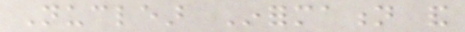Nuclear Information and
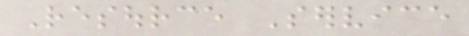Resource Service
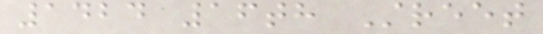1424 16th Street
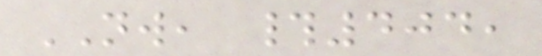NW, #404,
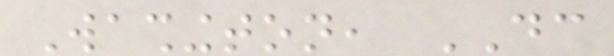Washington, DC
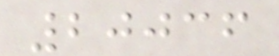20036
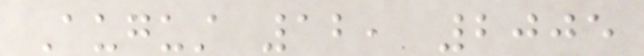August 12, 2005
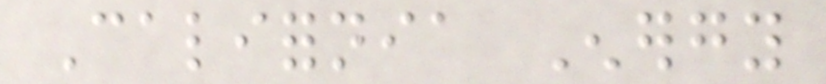California Energy
